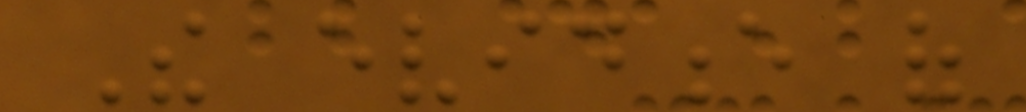The evidence of
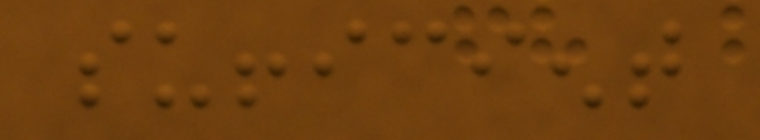sufficient
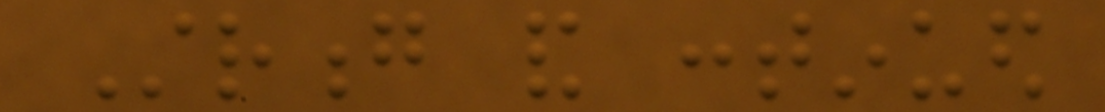Strong and continued
